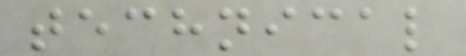technical
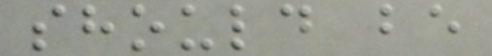should be
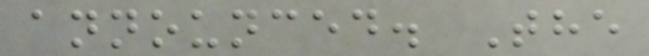announced. The
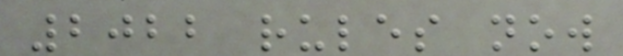2022 rules now
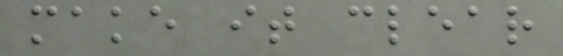make it clear
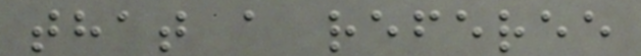that a referee
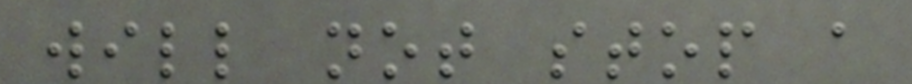will not stop a
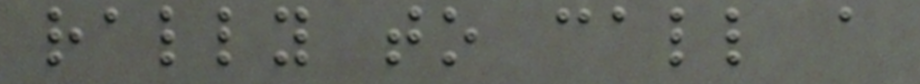rally to call a
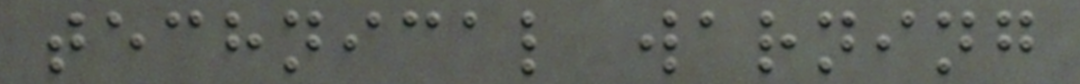technical warning
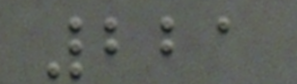221
